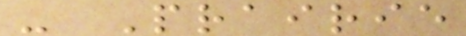- Prairie
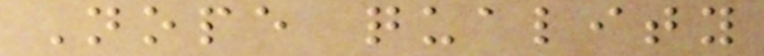Nope quality
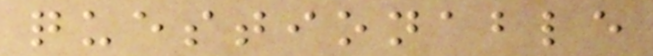questionable
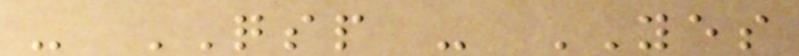- QSP - YES
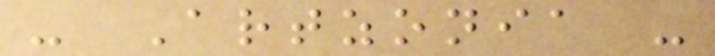- Artzonia -
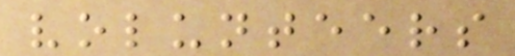volunteers
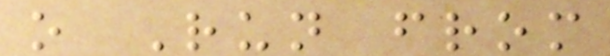o Run from
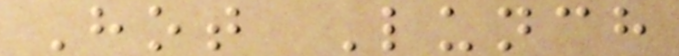Hot Lunch
